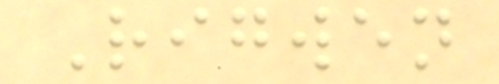Rigwen
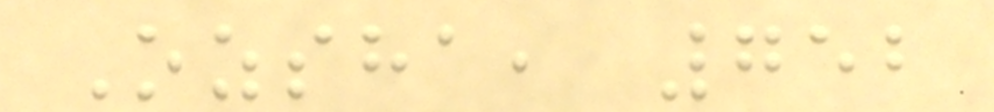Ozsha, 752
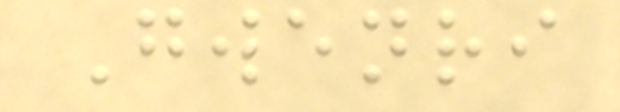Gwenri
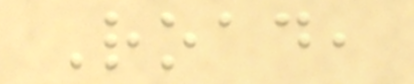Road,
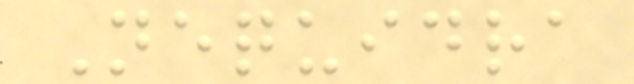Nequidra
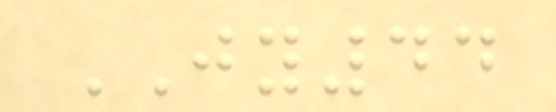JY44
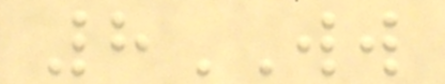8WW
